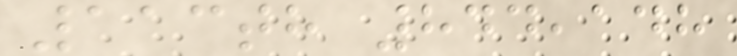113th 844,148
